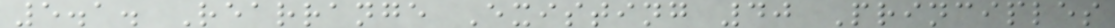5.1. Rearrange Existing 40 Principles
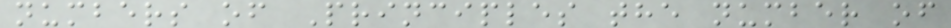numbers of Principles the number of
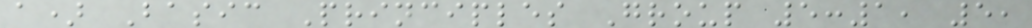a) Basic Principles Group 5:1, 5,
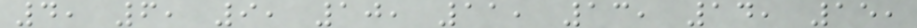4, 6, 9, 10, 11, 13, 14, 15,
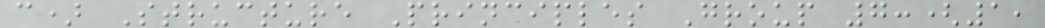c) Structure Principles Group 7:(1,
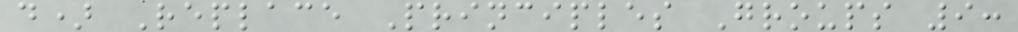d) Replace Principles Groups 9:
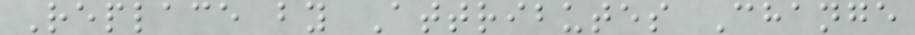Replace by Attributes Change
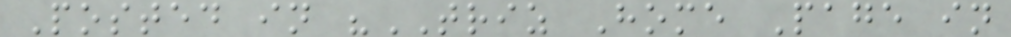Posted in "TRIZ Home Page in
